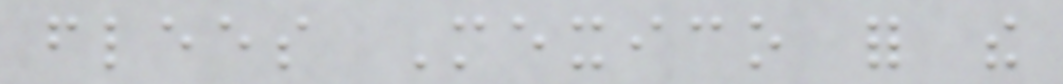flees Mexico for the
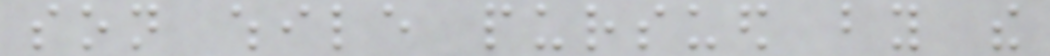son while pursued by the
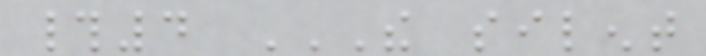#4 THE SILENT
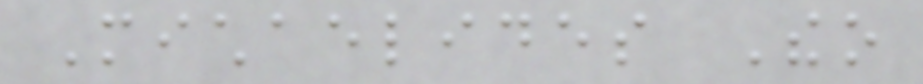Michaelides Theo
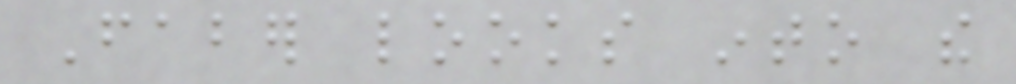Faber looks into the
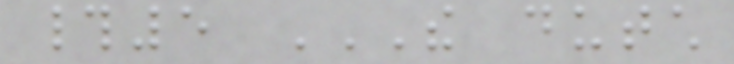#5 THE DUTCH
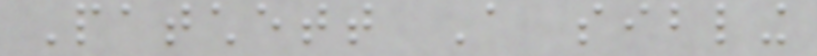Patchett A sibling
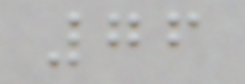76
